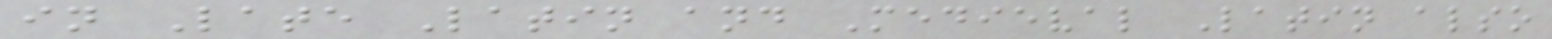in Late Latin and Medieval Latin also
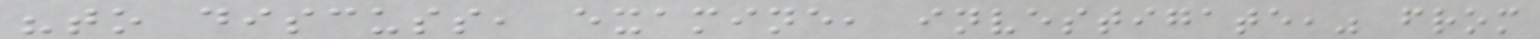"to discuss, examine, investigate," from
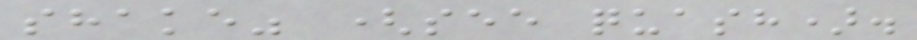shake" (see quash).
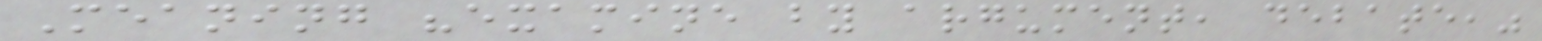Meaning "examine by argument, debate,"
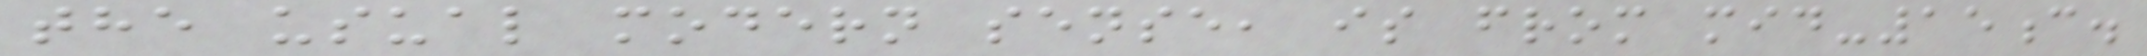the usual modern sense, is from mid-15c.
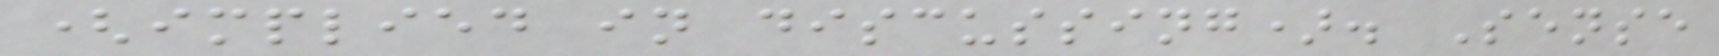(implied in discussing). Sense
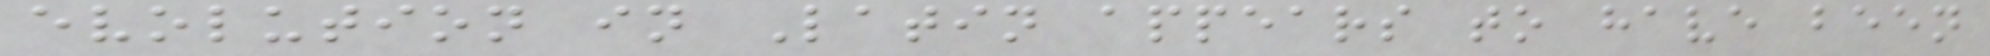evolution in Latin appears to have been
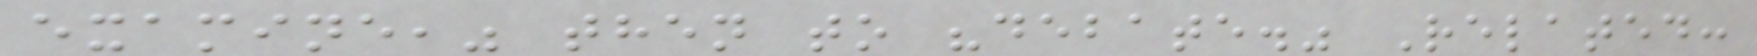examine," then to "debate." Related:
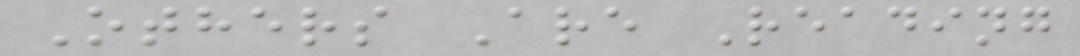Others Are Reading
